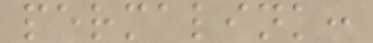permalink:
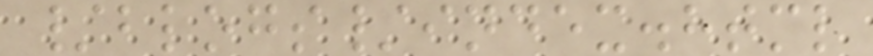/blogs/index.html
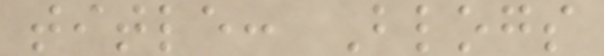title: Blogs
